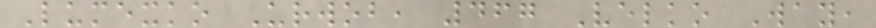Lumexko Urwob, 467 Velko Way,
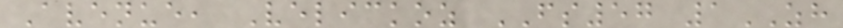Avenue, Velickoz FS57 1ZH
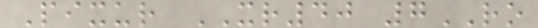Pixur XR40 7RO
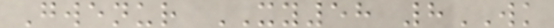Gwenur XY58 8WK
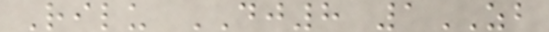Rilu DJ8 1ZB
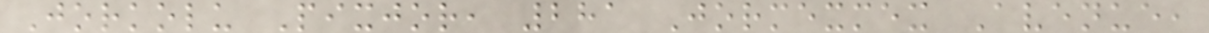Jorkolu Pixjor, 281 Jormexmex Avenue,
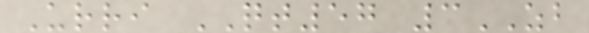Urri QT57 3ZB
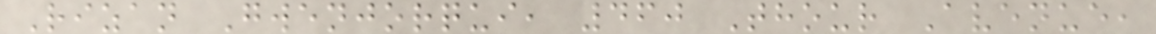Rizan Gwenjorqui, 460 Thour Avenue,
